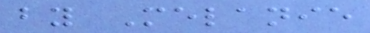by Melanie
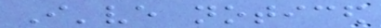I've noticed
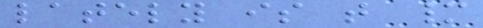lately is that many
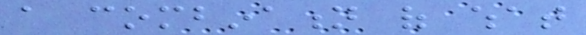a combination of what
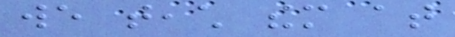we teach them at
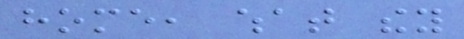home, what they
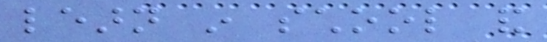learn in school and
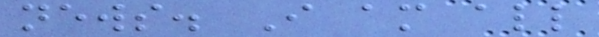news. I am all
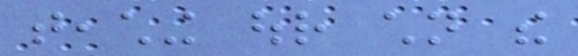teaching our children the
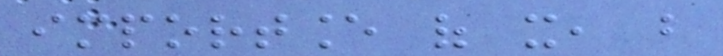importance of it, but
